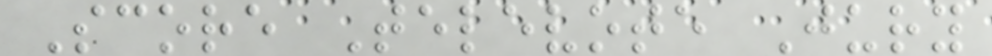Score Televote Jury
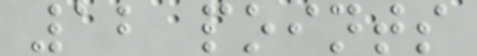12 points
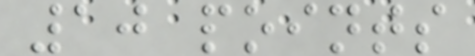10 points
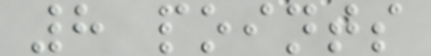8 points
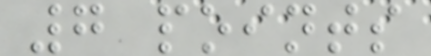7 points
